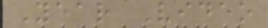Year Video
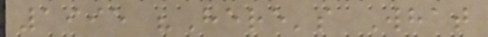1995 "Here's What
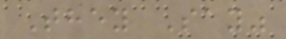They Say"
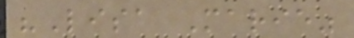"Lisa Marie"
